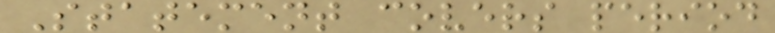Statement covers period
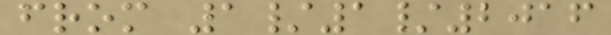from 1/1/2016
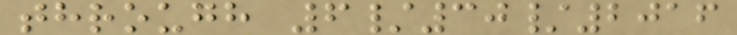through 6/30/2016
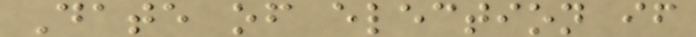Date of election if
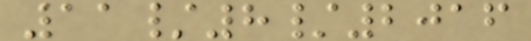11/8/2016
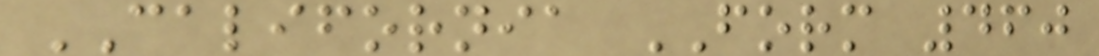CALIFORNIA FORM 460
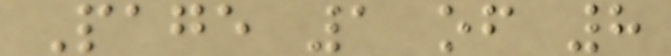Page 1 of 8
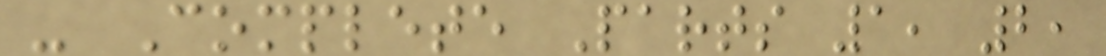- Complete Parts 1, 2,
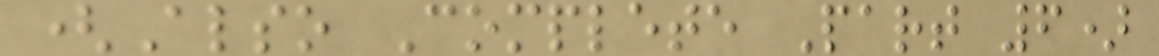(Also Complete Part 6)
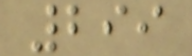299
